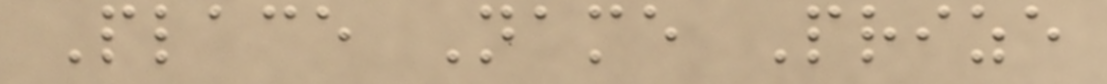Place Name Prize
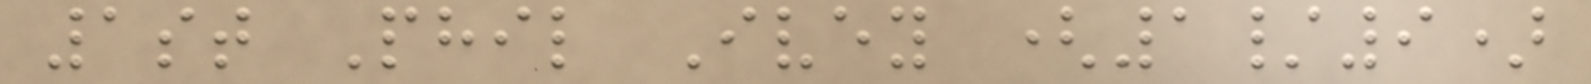1st Phil Ivey (1/9)
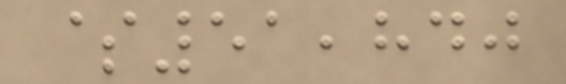$51,840
